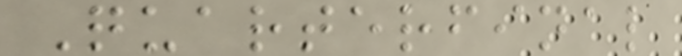Quarterfinal
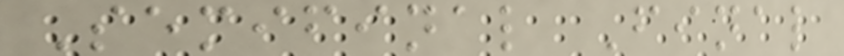Semifinal Final
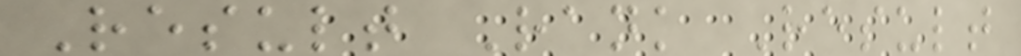Result Rank Result
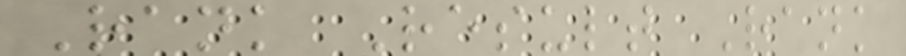Rank Result Rank
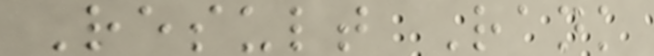Result Rank
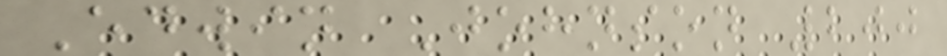Edwin Johnson 200
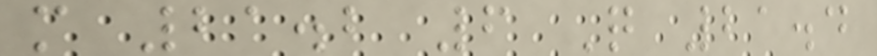m 21.2 6 Q 21.4
